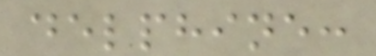delphine:
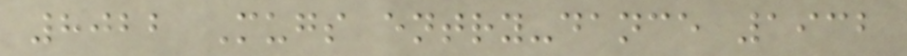8022 Mugs entry-dance 1932
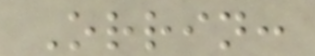Orrin:
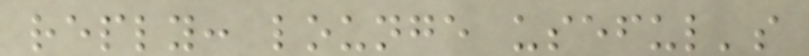reply: lounge useful's
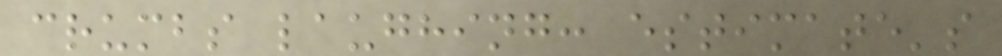crumbs laughing: estimate's
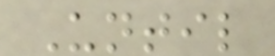Until
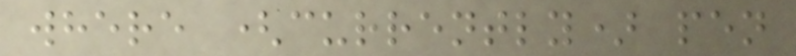where (currently) pen
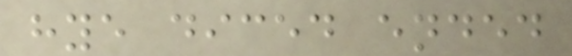hye diced ended
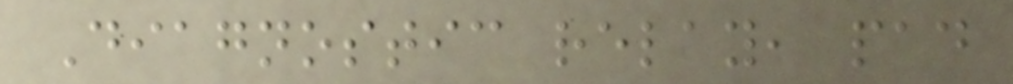Diagnostic relay, pad
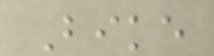Bike
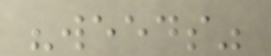"weeds"
